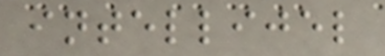intellijel
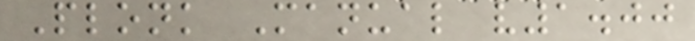Plonk Manual v1.00
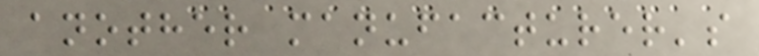another manufacturer's
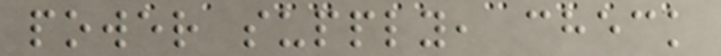power supply, check
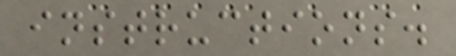instructions.
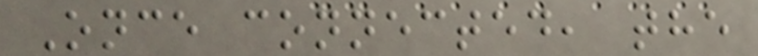Once connected, the
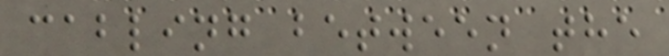cabling between the
